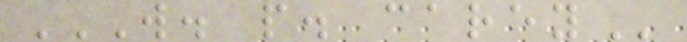W. P. CAREY
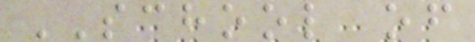SCHOOL of
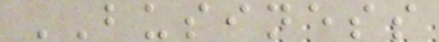BUSINESS
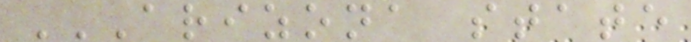ARIZONA STATE
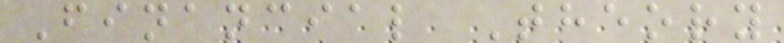Financial Theory
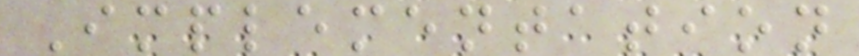Implementation
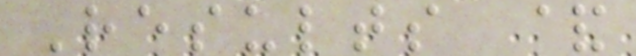Results &
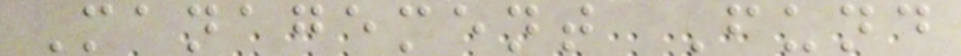Management Fund
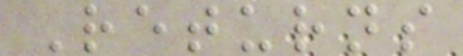Returns
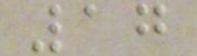17
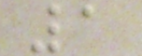1
